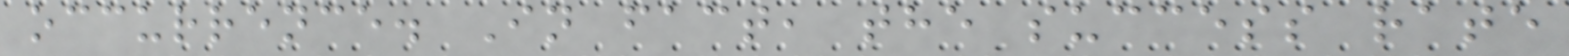occurrence. In fact, the success rate
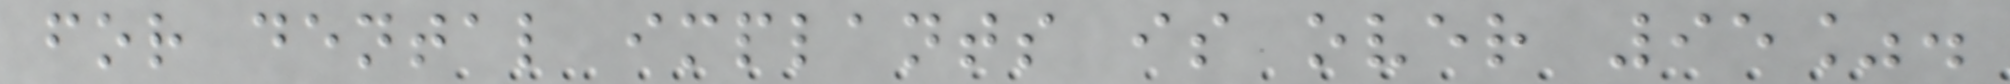for dental implants is over 95%.
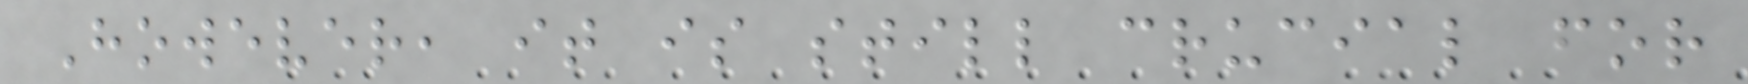However, it is still crucial for
